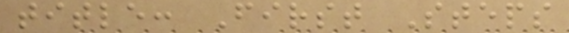title: First Steps
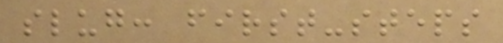slug: first-steps
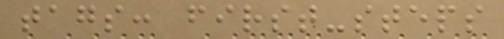tags: first-steps
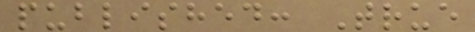published: True
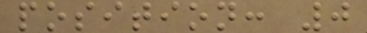position: 0
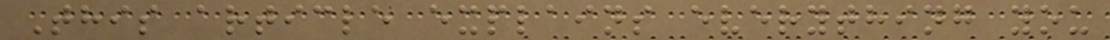This article explains everything you
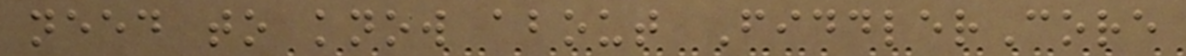need to know about FiddlerCore
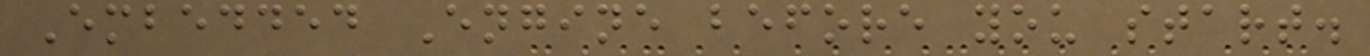Embedded Engine before you start.
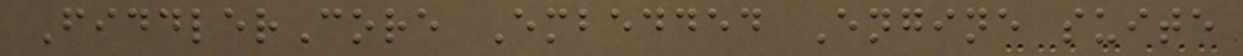FiddlerCore Embedded Engine suite
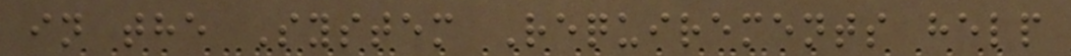in the System Requirements help
